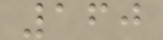160
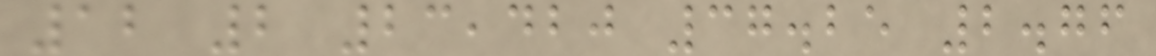12 2 23,420 37.25 2.76
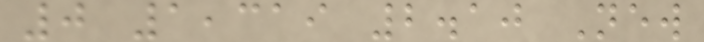0 1,319 2.10 New
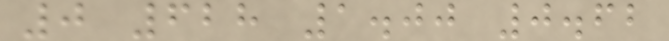0 628 1.00 0.62
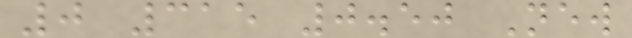0 315 0.50 New
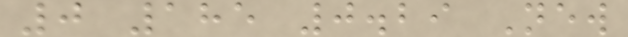0 185 0.29 New
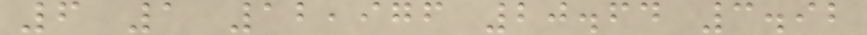6 1 12,976 20.64 3.92
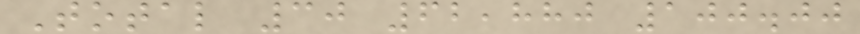Total 30 62,880 100.00
